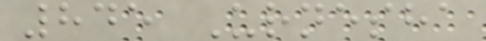845 Urnesha
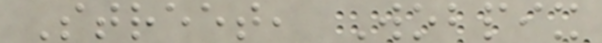Street, Wobpix
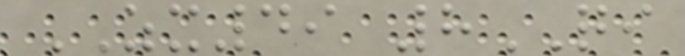ZX49 8QI
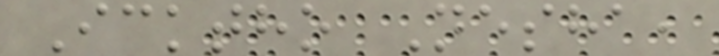Icktho Nesha,
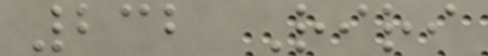232 Riri
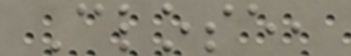Close,
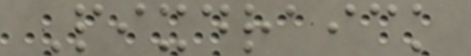Pixdraick
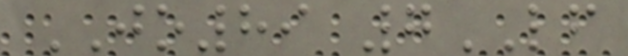JO89 7LF
